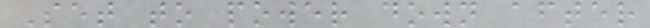Set to power down after
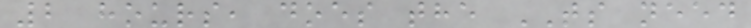2 hours, does the TS need
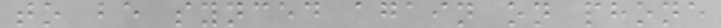to be synced again on phone
